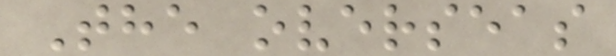The overseas
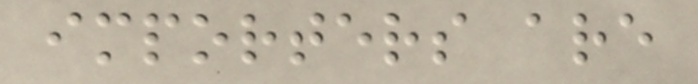importers are
